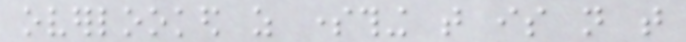overlooked as something that is not that
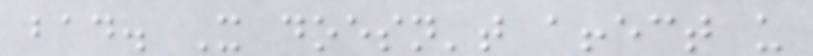bad. It doesn't affect us
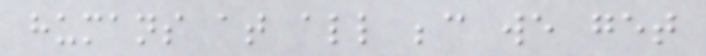humans at all because we get
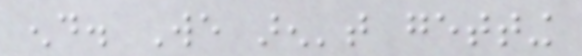end. We aren't getting
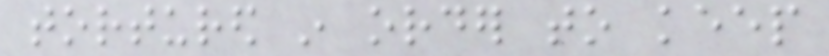tortured in order to keep
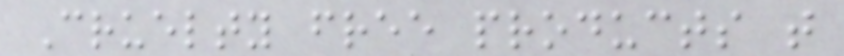Cruelty free products that
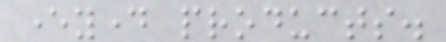everyday products.
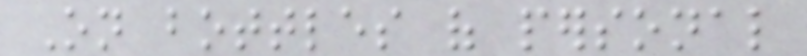On bottles of personal
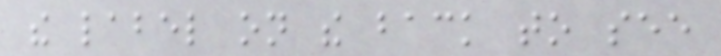the label on the back to see
